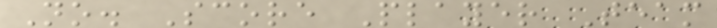No. Score Player Team
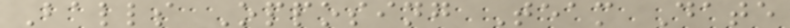Balls Opposing Team Date
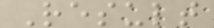Result
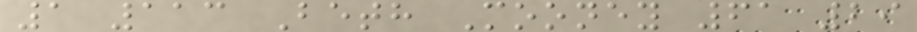1 113 Beth Mooney 61 29
